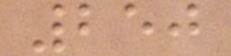250
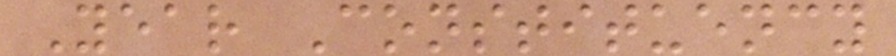Year Constituency
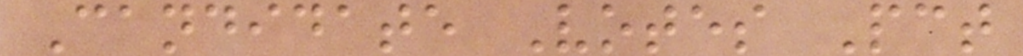Candidate Votes Pct
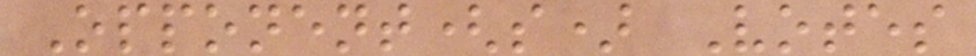Opponent(s) Votes
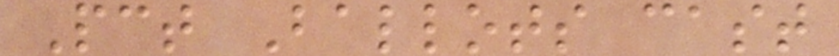Pct Ballots cast
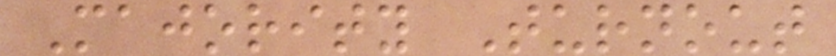Majority Turnout
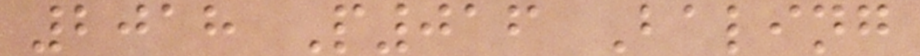2018 P016 Baling
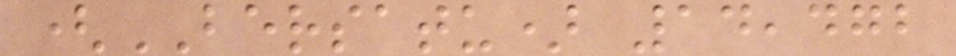(BERSATU) 14,472
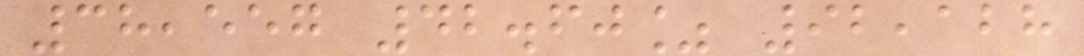38,557 42.60% 92,128
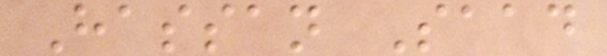Hassan Saad
